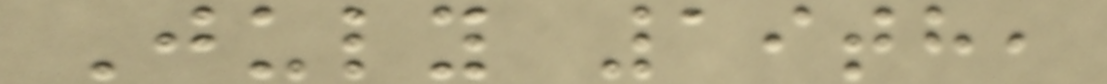July 19th,
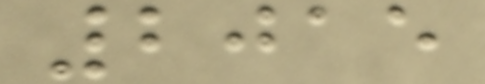2015
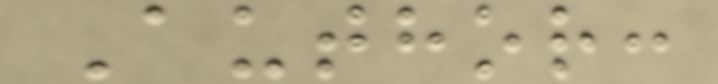Author:
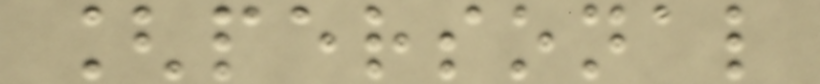[personal
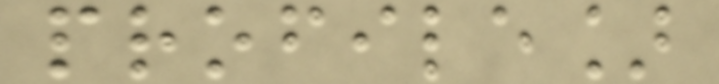profile]
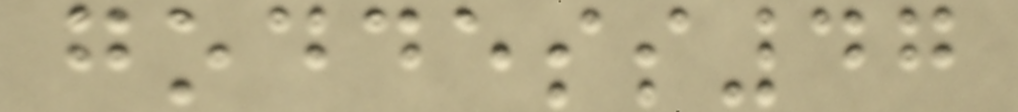goddess47
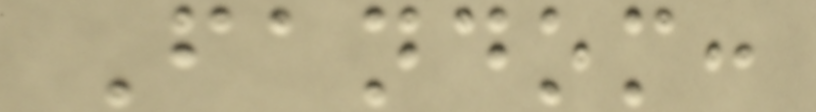Fandom:
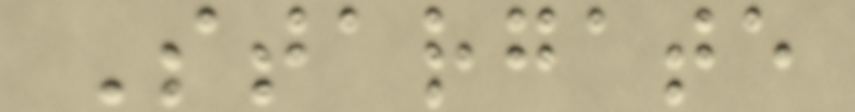Stargate
